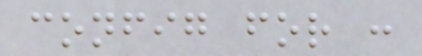config for :
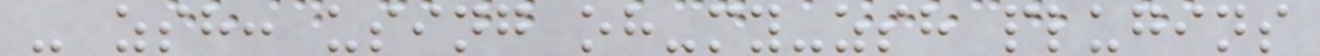- zsh: using oh-my-zsh plugins
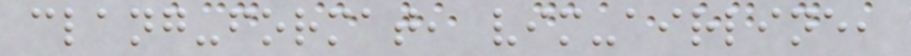clang-format, vim-airline,
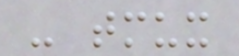- tmux
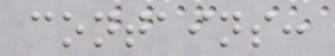contains:
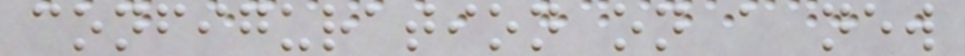configuration on a new
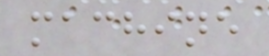machine
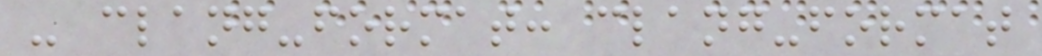- clang-format: clang-format
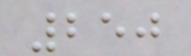250
